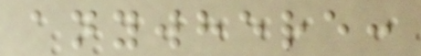anywhere:
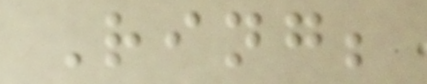Ring;
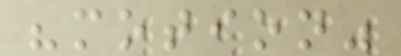"motion"
